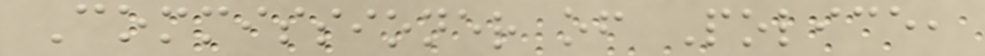Commissioner of Police,
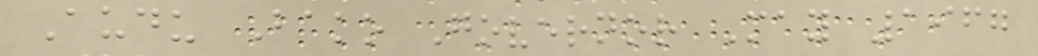Audu Bako Governor May 1967
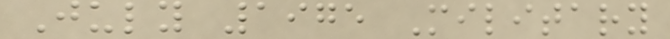July 1975 Military
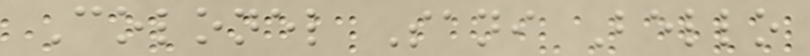Colonel Sani Bello
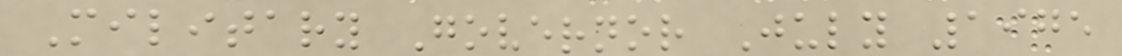Military Governor July 1975
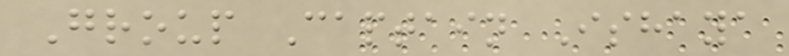Group Captain Ishaya
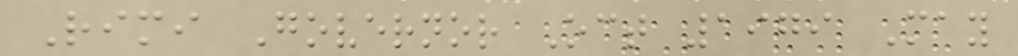Rimi Governor Oct 1979 May
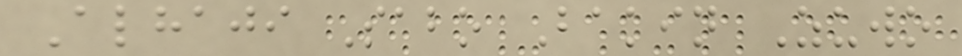Alhaji Sabo Bakin Zuwo
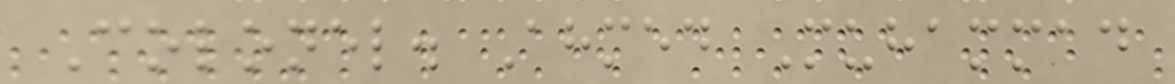Colonel. Ahmed Muhammad
